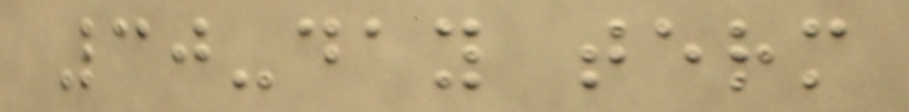30-day term
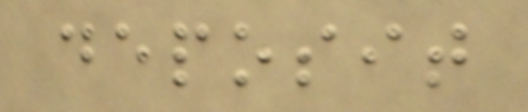deposit
